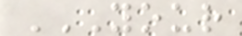YOUR
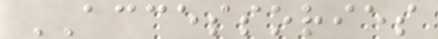ACCESSORIES
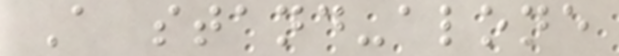A stand-alone
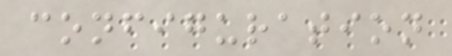configuration
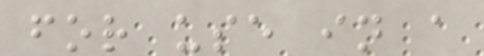for use in a
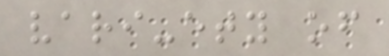vari-ety of
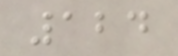124
